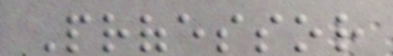Professor
